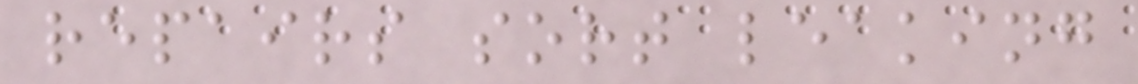repairs sort leaking
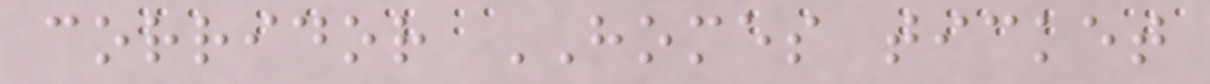corridor HOMES ticket
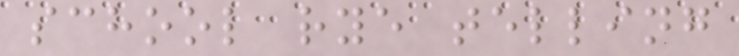school rye telling
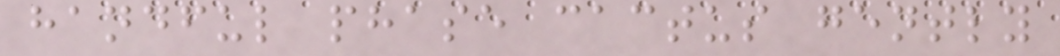handful phase cactus gently
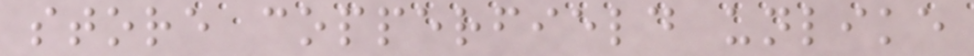store copperfield unlike
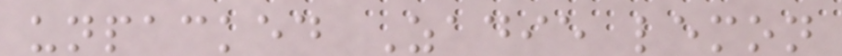unpacked Zadie lemon
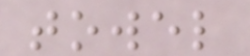towel
